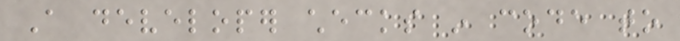A developer checks in code to
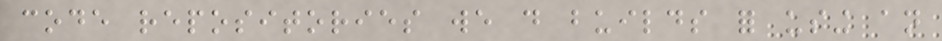code repositories we do builds for using an
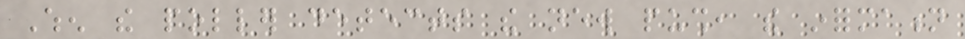When the poller detects the new push, the information
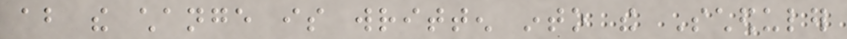about the change is written into the Scheduler
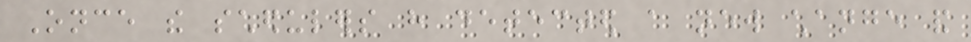Once the schedulers have detected a new change and
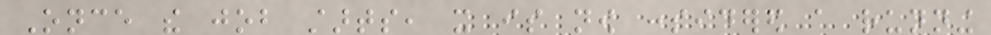Once the job starts, it is now considered a running
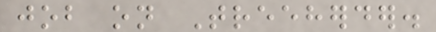job on Treeherder.
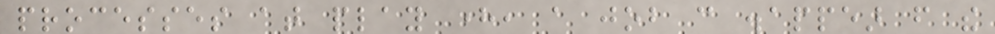processes at play here, a job can disappear from the
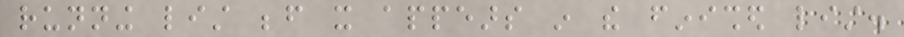running list before it appears in the finished list.
